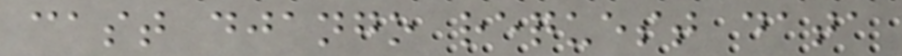cast django request data
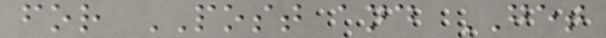for POST and GET
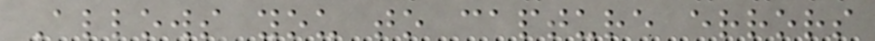Allows you to capture errors
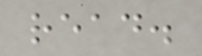read.
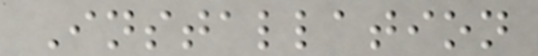Installation
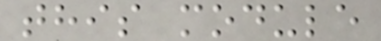this module
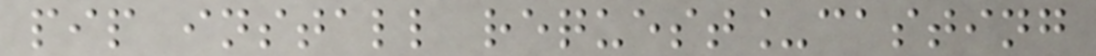pip install request_casting
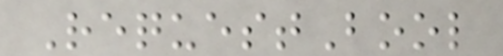RequestBool
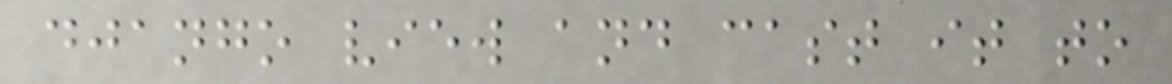django view and cast it to
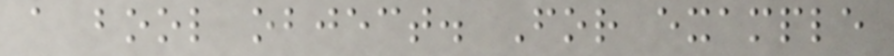a bool object. For example
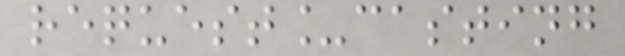request_casting
